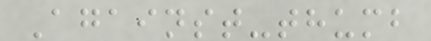Against-thumb
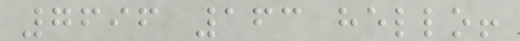7696 163 hello!
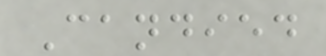Candied
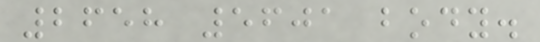2658 5601 body.
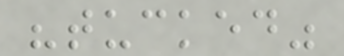"tucked"
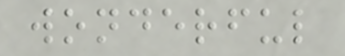wonderful
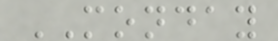MONDAY
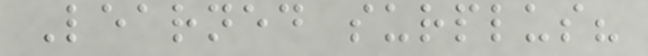Learned surplus?
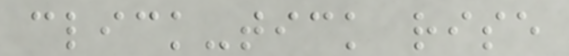click-tick rise
